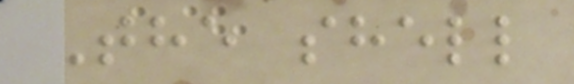The shell
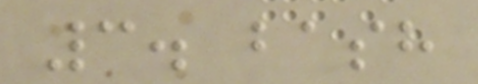3. bash
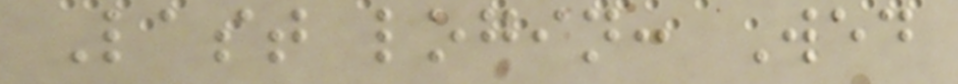Last login: Wed
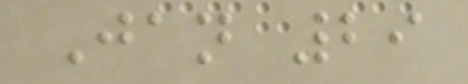Jan 29
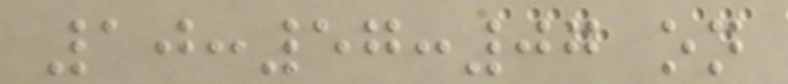10:57:07 on
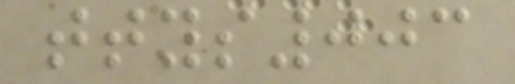ttys003
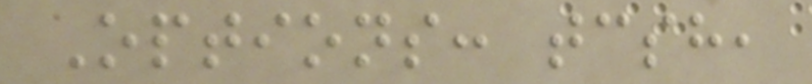Options: tcsh,
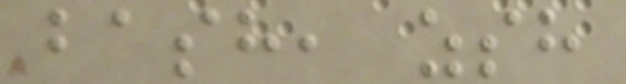bash, zsh
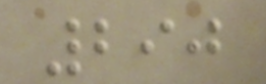290
